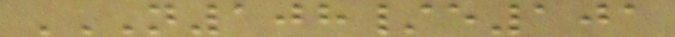N108/E101
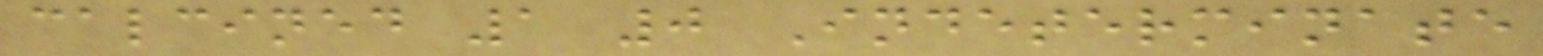calcined 1 0 Indeterminate
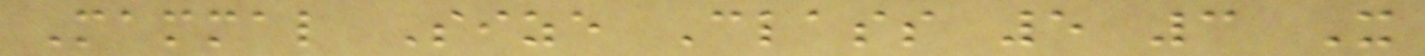Mammal Size Class 5 3 X
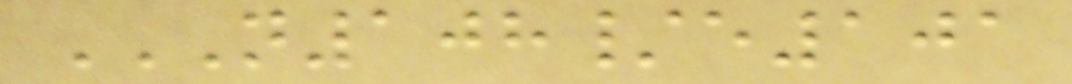N108/E101
